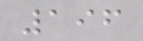196
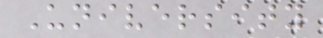University
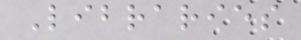Libraries
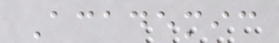Academic
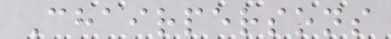Chairpersons
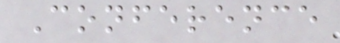Conference
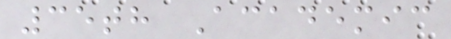35th Academic
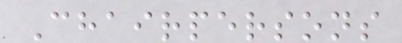Chairpersons
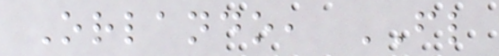Orlando, FL
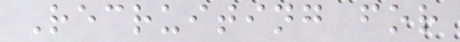Recruiting for
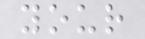your
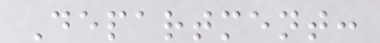Department:
